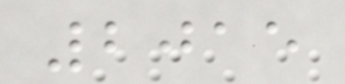2015
